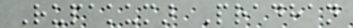Rupakumar Pradhan
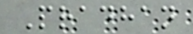Pradhan
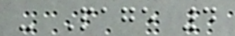- Page 4
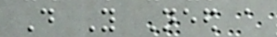Do You Need a
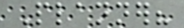Planner?
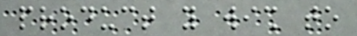product you wish to
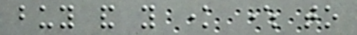buy and you know where to
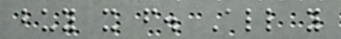buy it from. All you
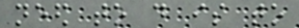need to do is to
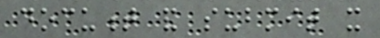document and submit it
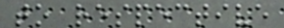to respective
